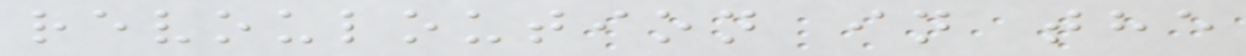revouloution in the
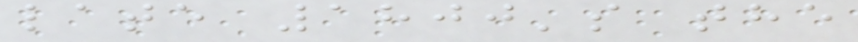late 1800's the
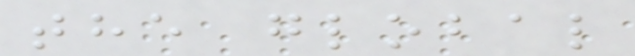the global
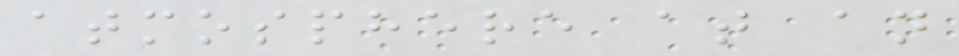atmosphere at an
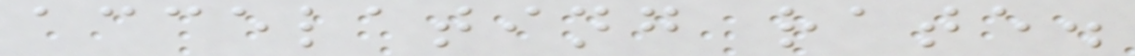accelating rate.
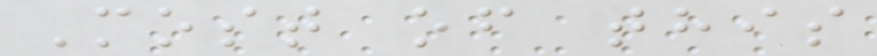Most of this
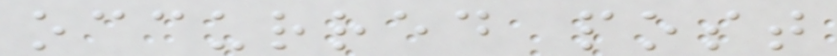occurred post
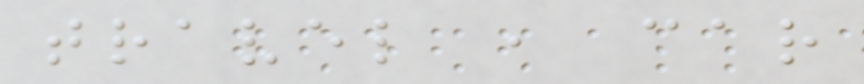travel , car
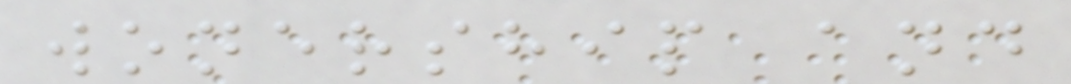wonership and
